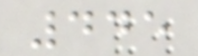445
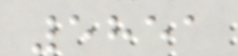5851
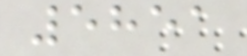5851
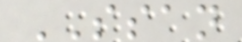SSAN
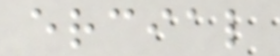ercial
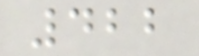422
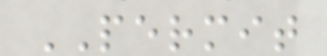PERMIT
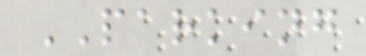PARKING
